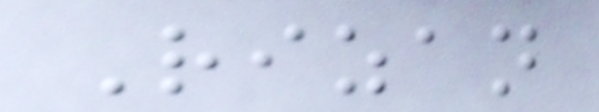Rizan
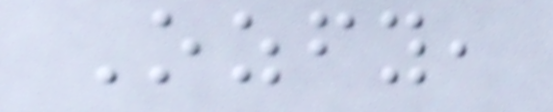Ozfy,
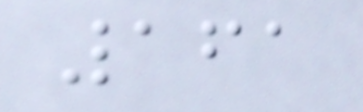161
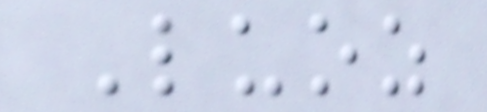Luoz
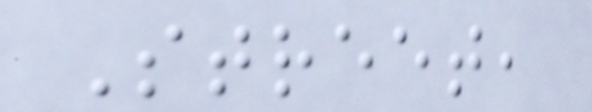Street,
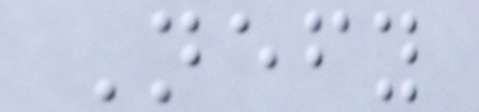Nefy
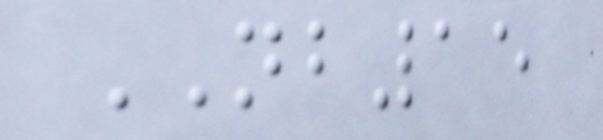NB15
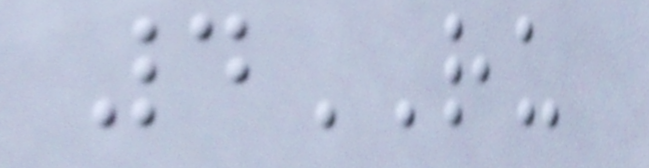4RU
